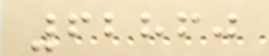62860
